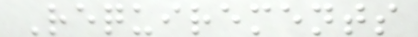Requirements
